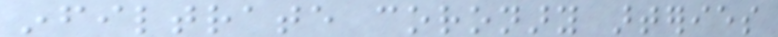infiltrate coronary arteries
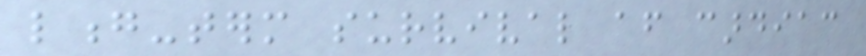long-term survival after cardiac
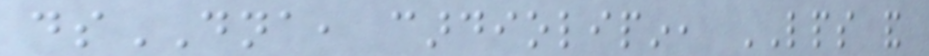dsDNA, cardiolipin, LPS and
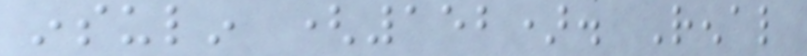insulin (152). Renal
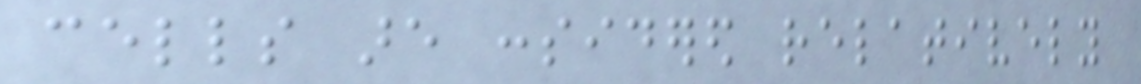cells are considered relatively
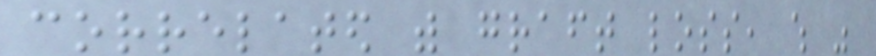correlated with graft loss, which was
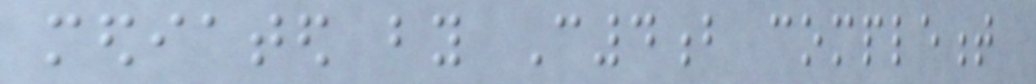mediated by C4b complement
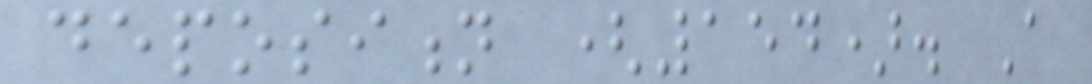deposition (154). A
